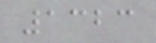1323
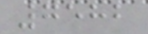7582
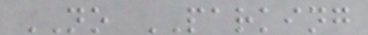NO PARKING
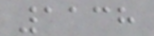1138
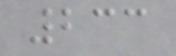233
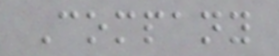Company
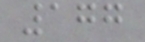177
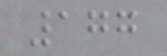177
